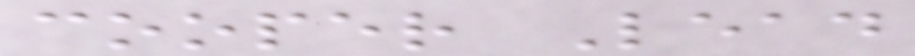cooper Lead
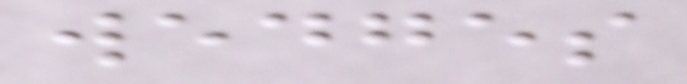wedges
